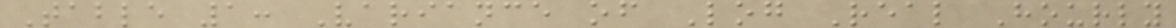Table 1: Variance of Log Real Hourly
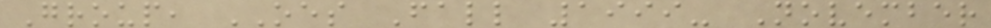Group, OES Fall 1999- November
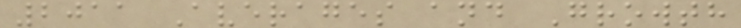2011 Averages and Growth
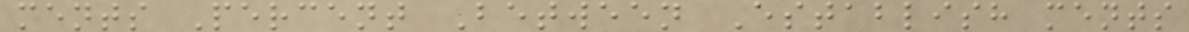ments Percent Between Establish ments
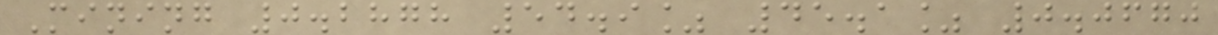Mining 0.2878 54.9% 45.1% 0.0670
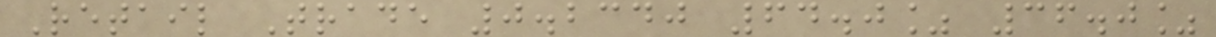Retail Trade 0.2340 64.0% 36.0%
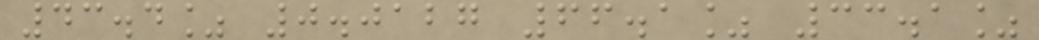43.4% 0.0127 66.1% 33.1%
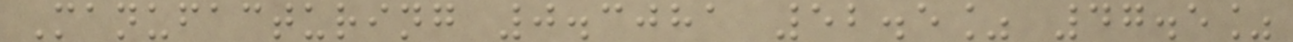Manufacturing 0.3081 52.5% 47.5%
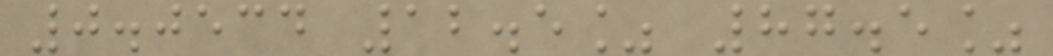0.0534 12.5% 87.5%
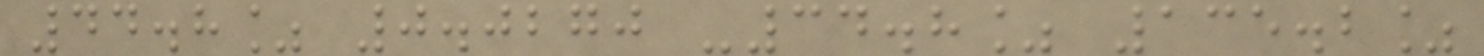44.8% 0.0270 -34.8% 135.2%
